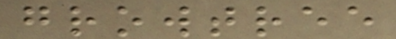growtree
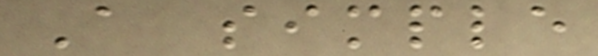A simple
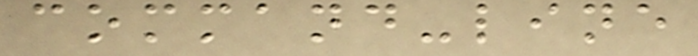command-line
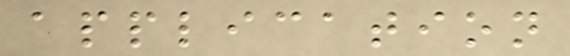application
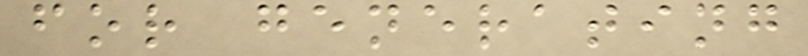for generating
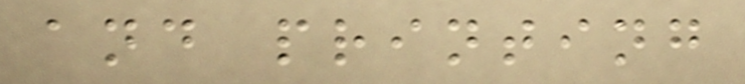and printing
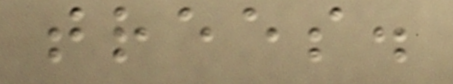trees.
